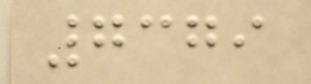7379
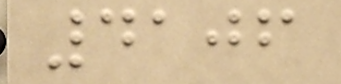4106
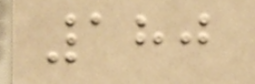180
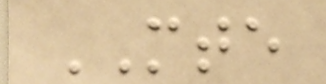MTE
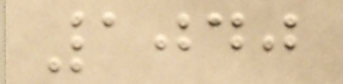1040
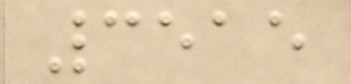3515
